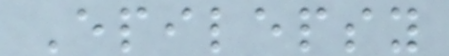Epilepsy
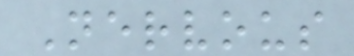Nervous
